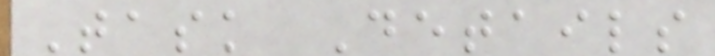Task Details
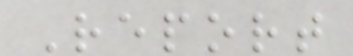Report
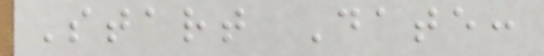Start Date:
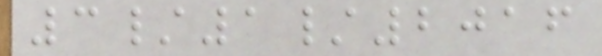3/1/2016
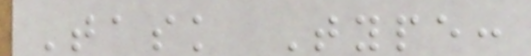Task Type:
